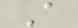A
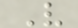V
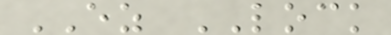EZ LOCK
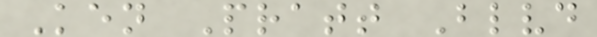Ken Pratt Blvd
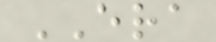ERA
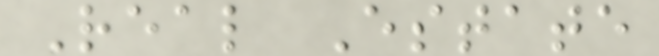Real Estate
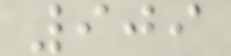909
